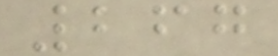267
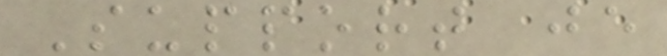Support je
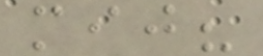mij?
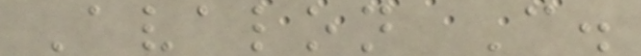Avalon C.
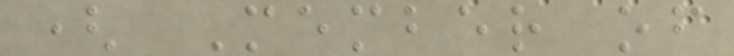( Member of
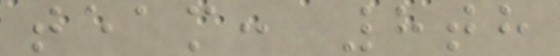team: 8th
